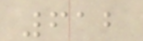612
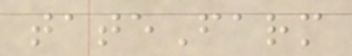tateFarm
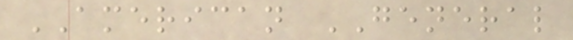AMERICAN GENERAL
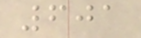601
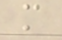m
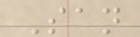San
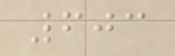603
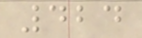424
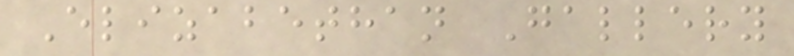Elizabethan Gallery
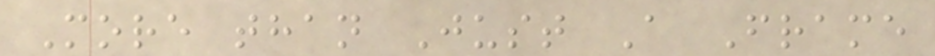More than Just A Frame
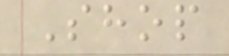Shop
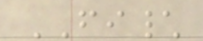FI\
